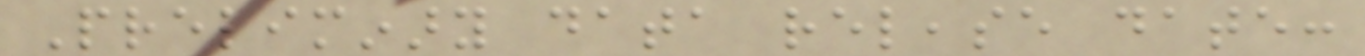Preliminary data release date:
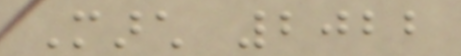March 2022
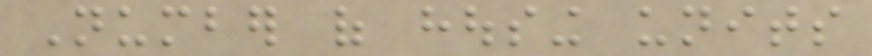Number of housing units
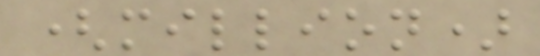(million)
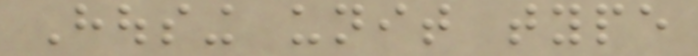Housing unit type
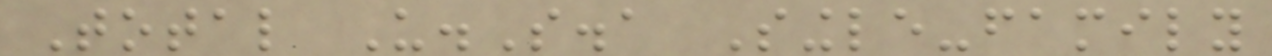Total U.S.a Single-family
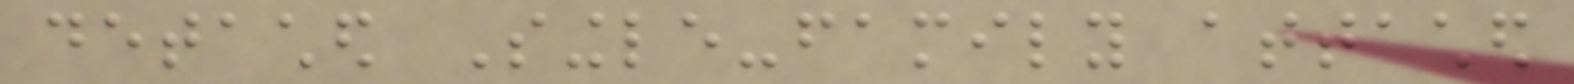detached Single-family attached
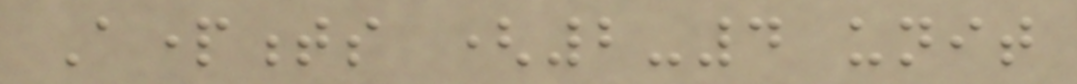Apartments (2-4 unit
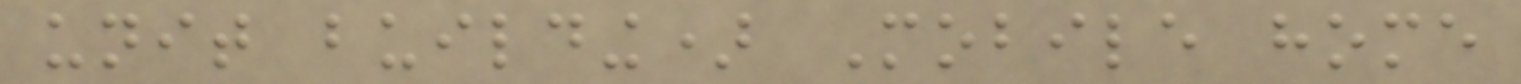unit building) Mobile home
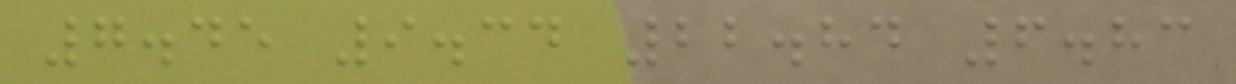7.45 9.34 22.84 6.83
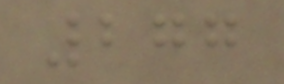277
